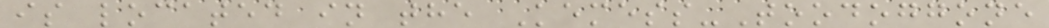is located in the Kemess-Toodoggone
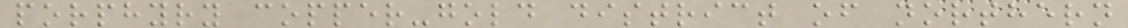porphyry copper-gold district of northern
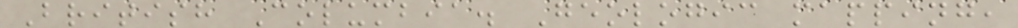British Columbia. Geologic mapping,
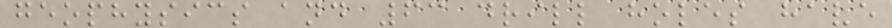geophysics and 63 drill holes have
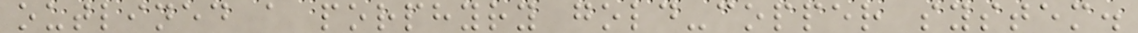outlined a porphyry gold-copper system.
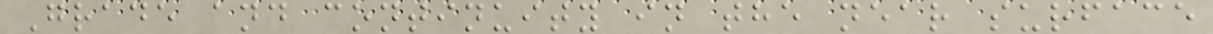Grade and continuity in the near surface
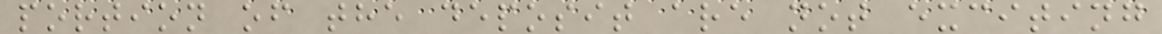portion of the deposit are not exciting
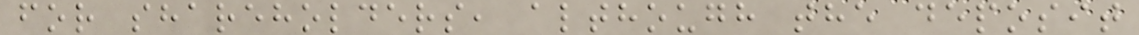for shareholders, although the deposit
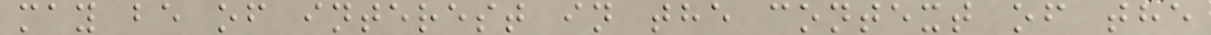may be of interest in the context of the
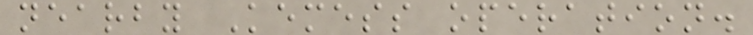nearby Kemess operation.
